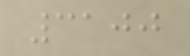3100
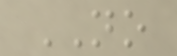NO
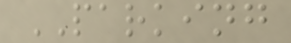PARKING
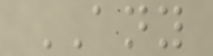ANY
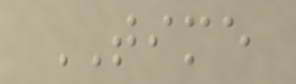TIME
